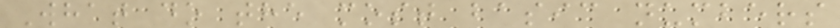What do the most basic numbers
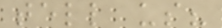tell us?
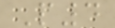P4
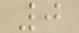0
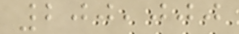200,000
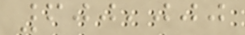600,000
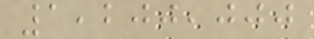1,200,000
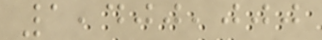1,400,000
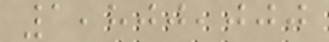1,800,000
